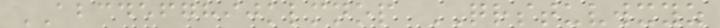ABCDEFGHIJKLMNOP QRSTUVWXYZ
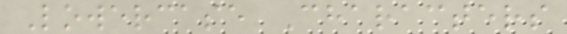Lowercase Characters
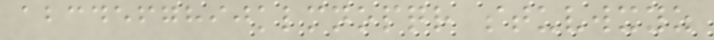abcdefghijklmnopqr stuvwxyz
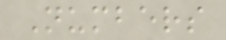Numbers
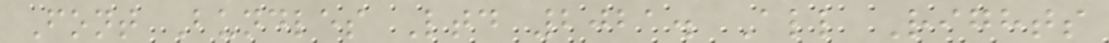Font Bundles Ltd 2021. All Rights
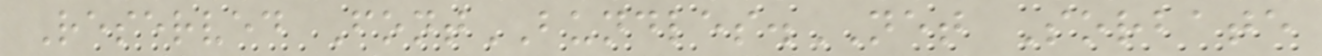Reserved FontBUNDLES.NET Sorbate
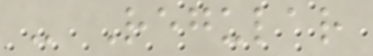- Regular
